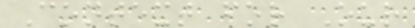Context for Our
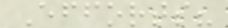Efforts?
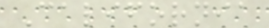California
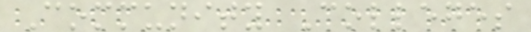Community Colleges
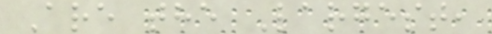Are the Largest,
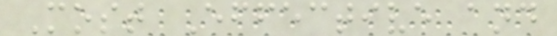Most Effective and
